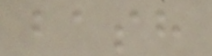bash
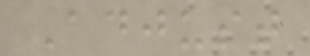Adjust
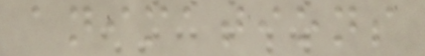animations
